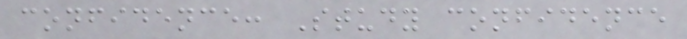confidence: Study confidence
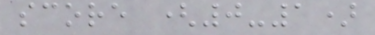score (0-1)
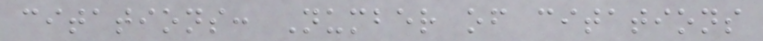citations: Number of citations
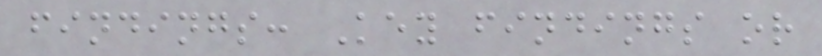findings: Key findings or
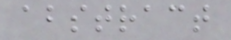abstract
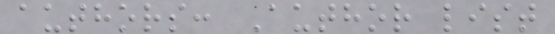authors: Author list
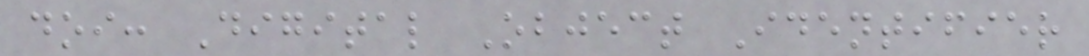doi: Digital Object Identifier
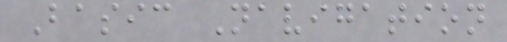Basic Navigation
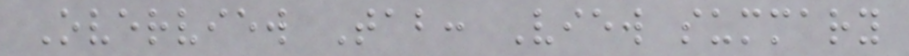Overview Tab: View summary
